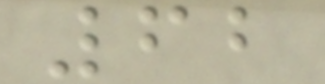62
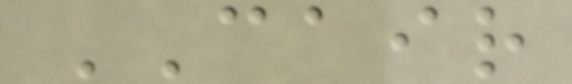CAIR
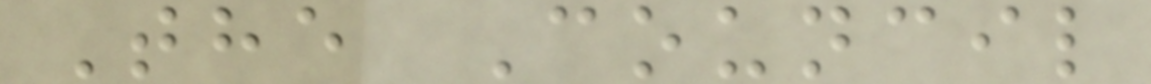The Council
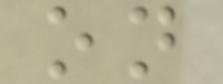on
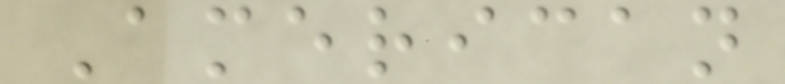American
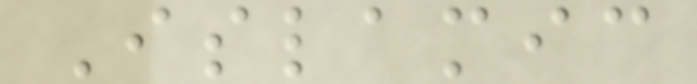Islamic
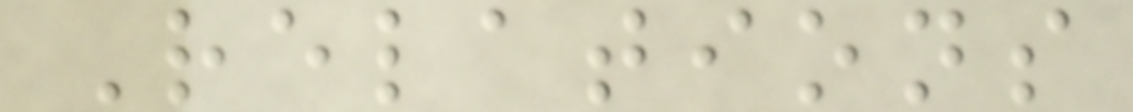Relations
